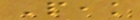Peak
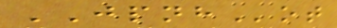JPNHot
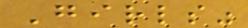Girls"
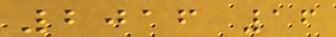2016 16
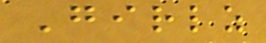Girlz
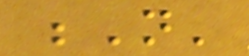N'
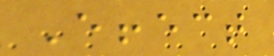Effect
